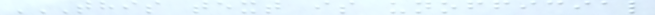THIS TEXT IS UNOFFICIAL
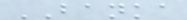BANKA
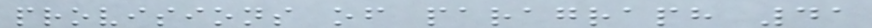provisions of paragraph 41
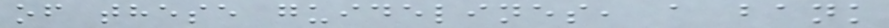of these guidelines, a bank
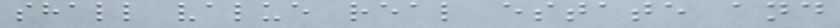shall value real estate and
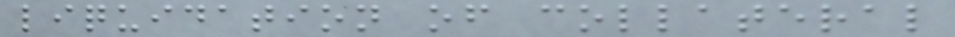liquidation of collateral
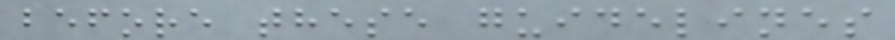before these guidelines
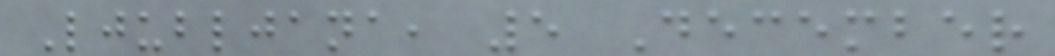Ljubljana, 5 December
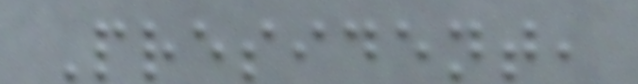President,
